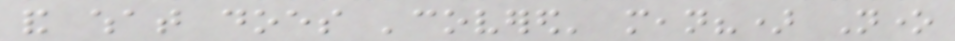and what does 'covered' mean?) None
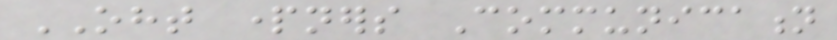OHT partners Communication
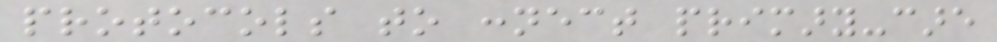protocols to connect primary-care
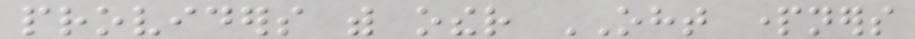providers with other OHT partners
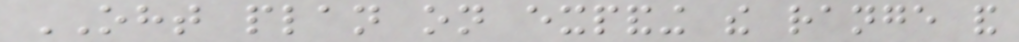OHT plan on expanding the range and
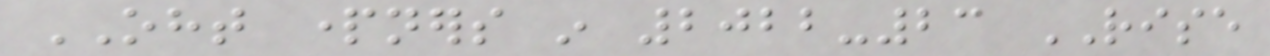OHT partners in 2022-23 RISE
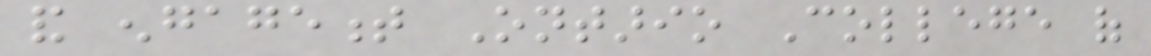and engagement Ontario College of
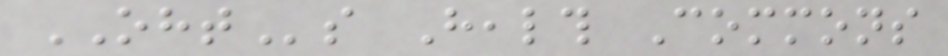OHTs Health Commons
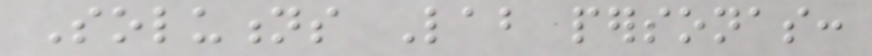Solutions Lab personas:
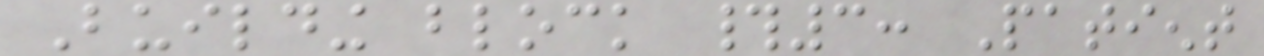Building block #3: Patient
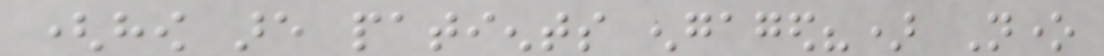(how are patients engaged?) None
